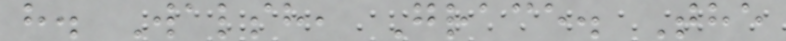h. Walsh, Grace. The
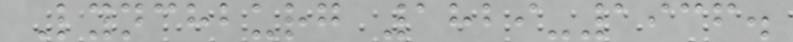Lynchburg 1829-1936.
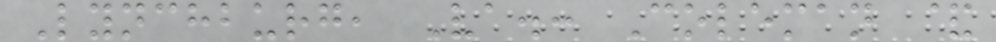Lynchburg, Va.: Coleman &
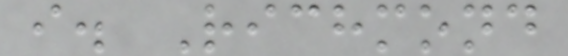i. Richmond
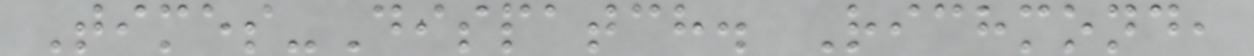Times-Dispatch. Richmond,
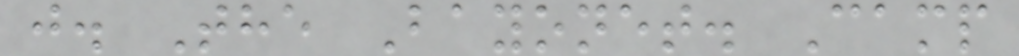j. The Bayonet. Camp
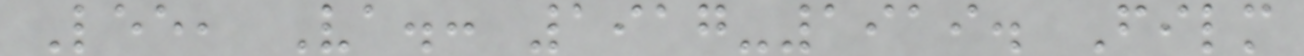Lee, Va.: 1917-1919. Film
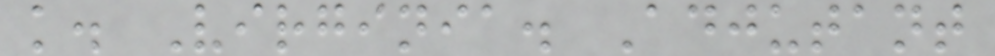k. Virginia. Adjutant
